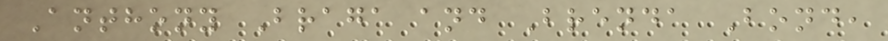Anthony Braga and Brenda Bond,
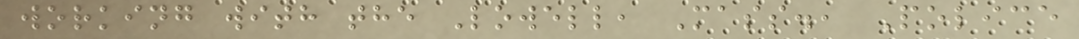working with the Lowell, Mass., Police
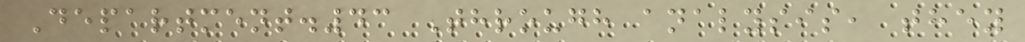Department.43 Through analysis, they
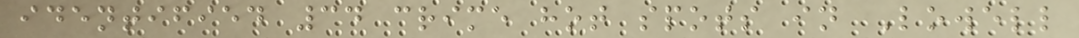identified 34 crime hot spots in Lowell
